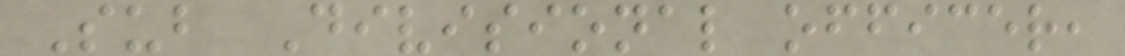Sub Divisional officer,
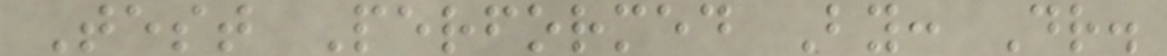Test Performed By: Dr.
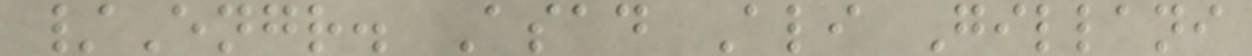/Engr. Asad Ali Gillani
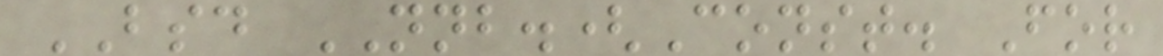BSD NNB.(Const. For
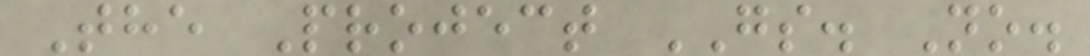The Project GS. No.
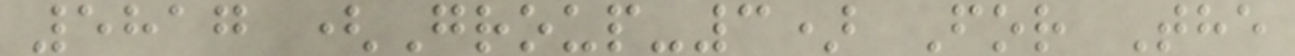5817 (Group-3) For The
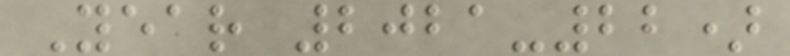Year 2021-22)
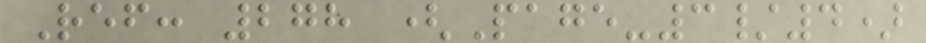Ref: 278 (Page-3/4)
